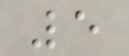5
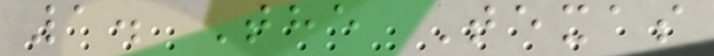1. The Texas
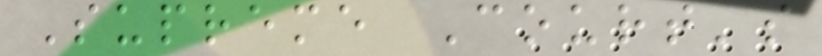Supreme Court's
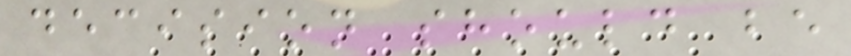decision should be
